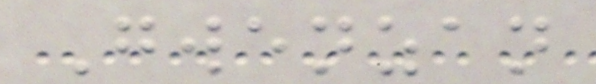Gwenzan
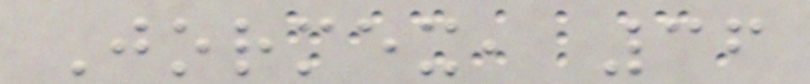Jormex, 36
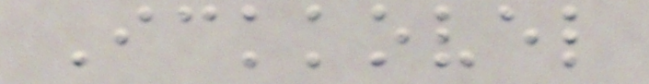Ickkovel
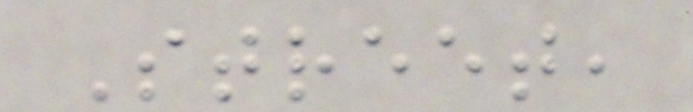Street,
